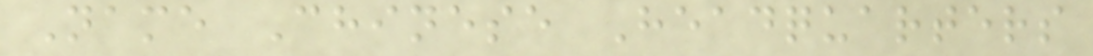Name Chinese Headquarters
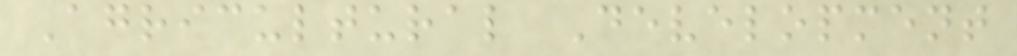Agricultural Development
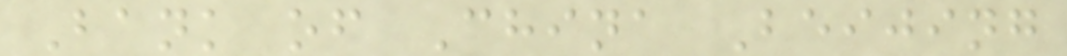Bank of China Beijing
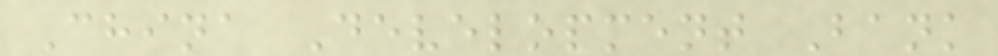China Development Bank
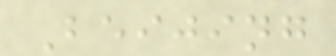Beijing
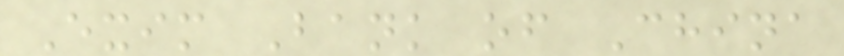Exim Bank of China
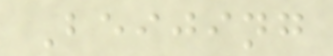Beijing
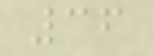36
